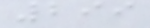299
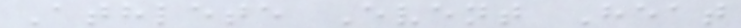Athlete Event Heat
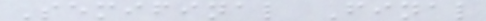Semifinal Final
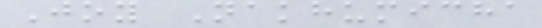Joy Nakhumicha
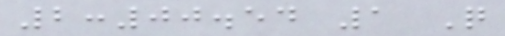2:00.54 1 Q
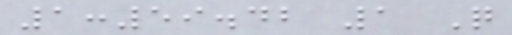1:59.42 1 Q
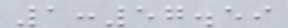1:57.59
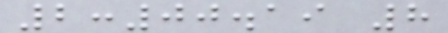2:00.19 8
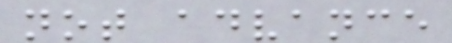not advance
